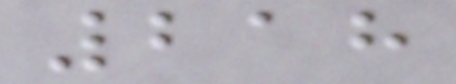218
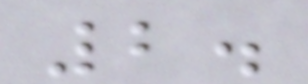2.
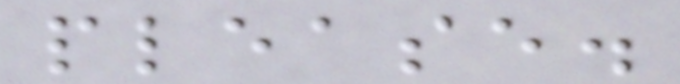please.
